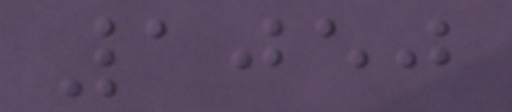1050
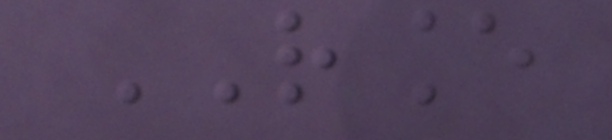RANCE
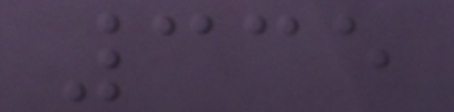335
